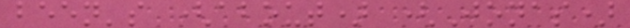been's (about) (Jonas)
